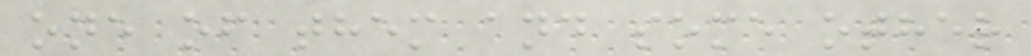one of them and some other
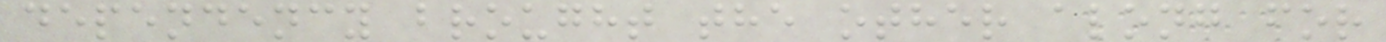dependency brought the other along for
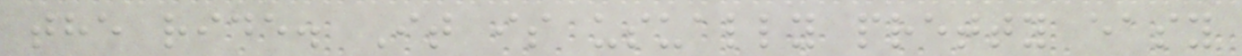the ride. It is usually pretty easy
